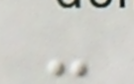-
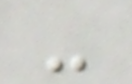-
